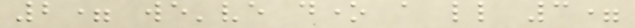2= we've done a little 3=
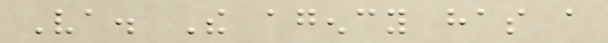Va. The agency has a
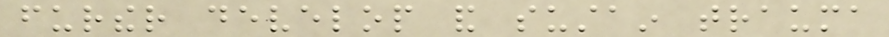further develop and sustain trauma
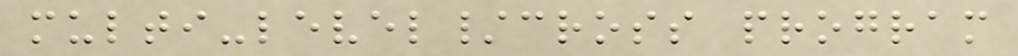multi-level/cross program
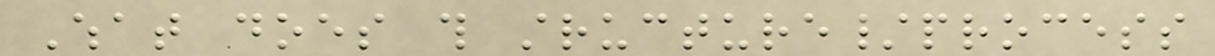What does this structure/process
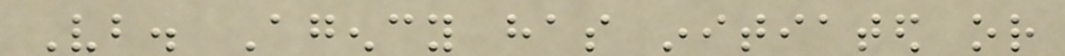Vb. Agency has initiated or
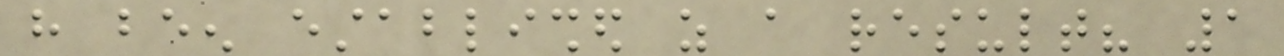have been established as a result? 1
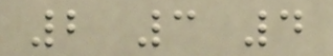2 3 4
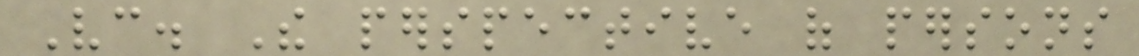Vc. The perspective of persons
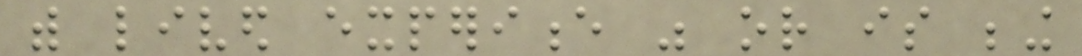with lived experience was or is being
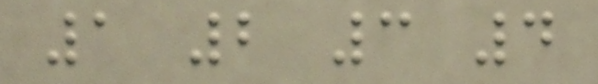1 2 3 4
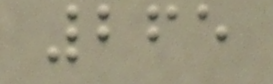265
